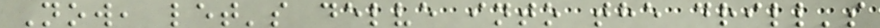Now, let's delve into the drill's
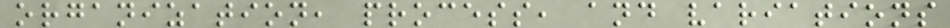organization, process, and variations
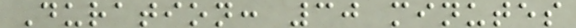Duration: 30 minutes
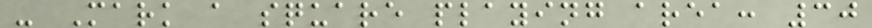- Mark a square playing area: 30
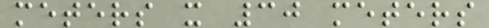meters x 30 meters
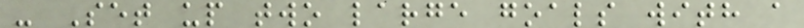- Set up two large goals with a
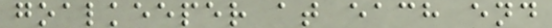goalkeeper at each end
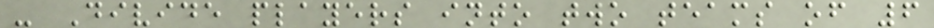- Divide players into two teams of 6
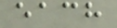each
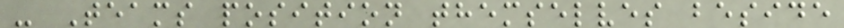- Teams position themselves beside
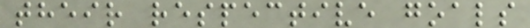their respective goals
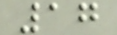17
